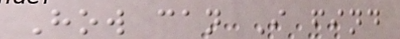How can I find
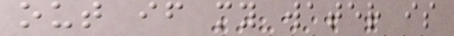out if my water is
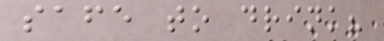safe to drink?
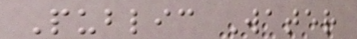Public Water
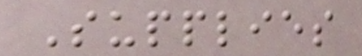Supplies
